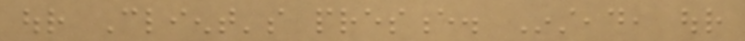our Client's presence. Instead, our
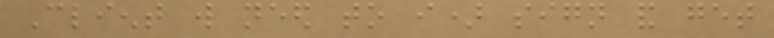Client will need to i) sign and get
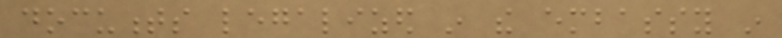documents legalized in the embassy in
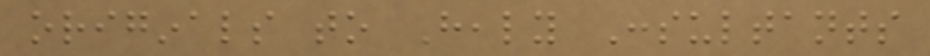originals to Healy Consultants
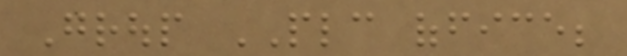Group PLC office;
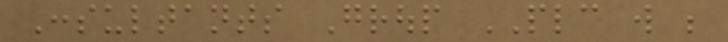Consultants Group PLC will be
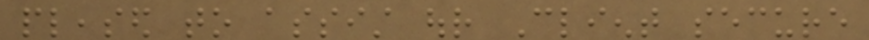pleased to assist our Client secure
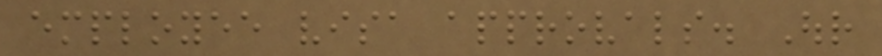employee visa approvals. Our
